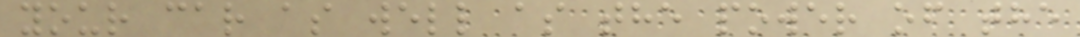your car as well as the power of the
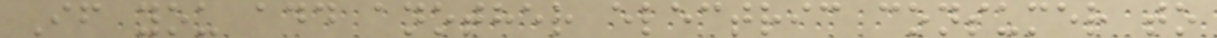If you add another electric consumer to
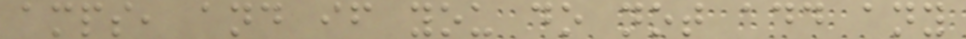amps, and if you do not add any
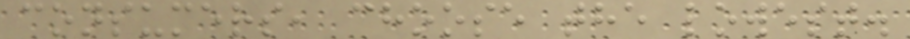consumers, choose the lowest.
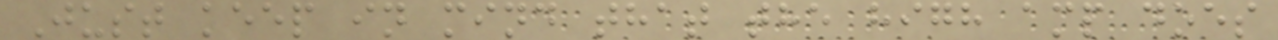Just keep in mind that the high amp does
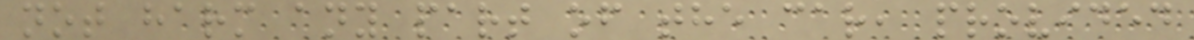not harm any part of the car, provided
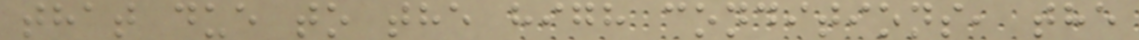that due to the high conditions, the
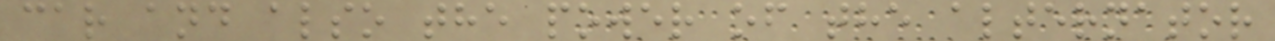car and also the power of the alternator
